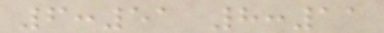6:51 8:11
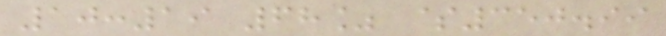10:19 68% $350.99
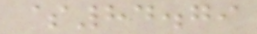$84.79
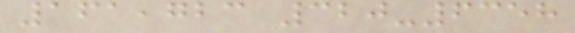161,723 320-6358
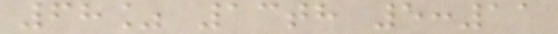68% 13th 5:11
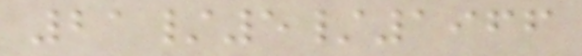21/5/1966
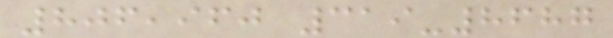806,960 319-8687
